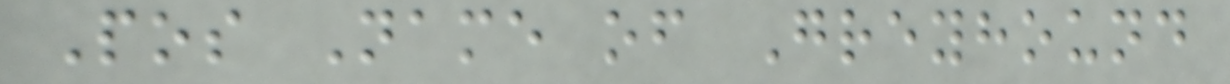Pos Name of Greyhound
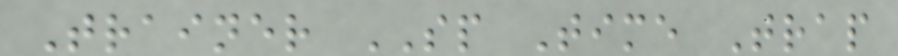Trainer SP Time Trap
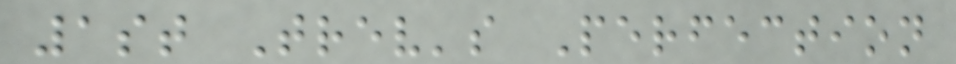1st Trev's Perfection
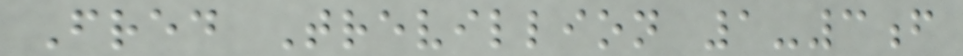Fred Trevillion 1-3f
